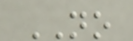NO
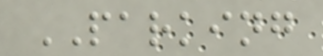PARKING
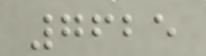7625
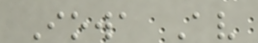Iowa Av
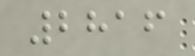2816
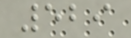529
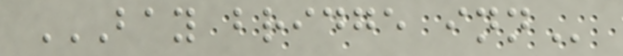BAY BRIDGE INN
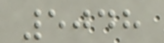5048
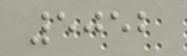5052
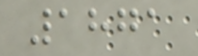1871
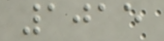1015
